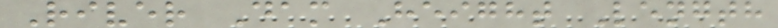River Dam Height Length
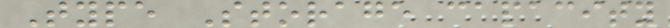Type Storage capacity
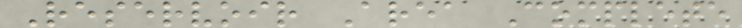Reservoir Area Complete
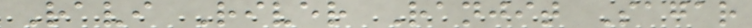Ravi River Ranjit Sagar
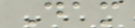Dam
